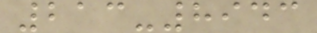213-8943
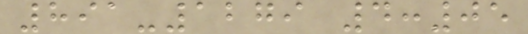891-1279 4:05
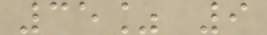35% 9
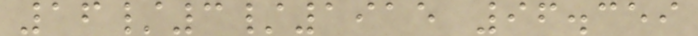16/3/1915 96.359
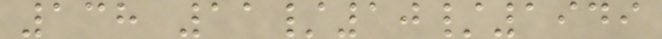138 11/10/1949
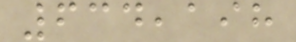634,198
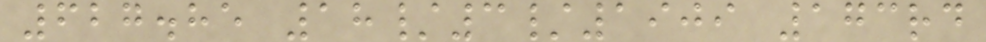627.85 18/3/1909 173rd
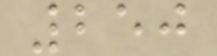250
